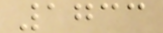1733
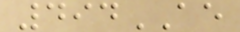494AE
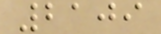2109
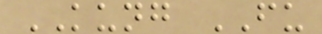KUNG FU
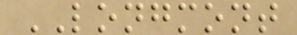LONGMONT
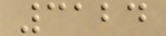3124
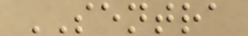SENTRA
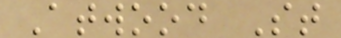Atwood St
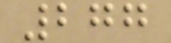277
